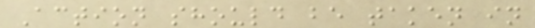Action should be taken in
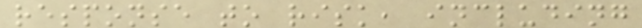response to risk, including
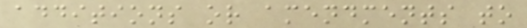additions or amendments to
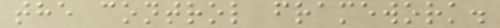the control framework.
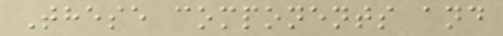These components and
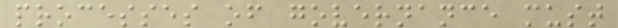processes of governance must
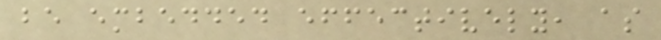be embedded effectively, as
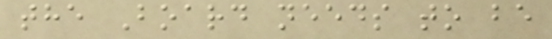the Board needs to be
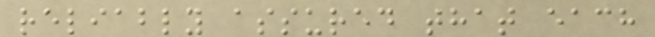reliably assured that each
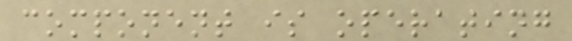component is operating
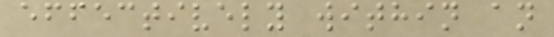effectively within an
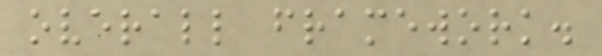overall framework.
